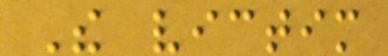The victim
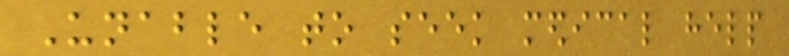Unable to seek medical help
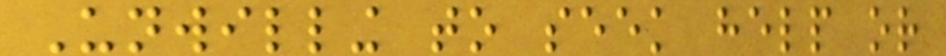Unwilling to seek help or
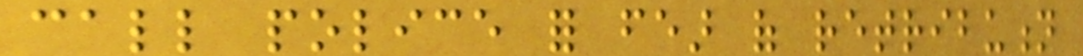call police for fear of retribution
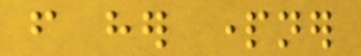from her partner
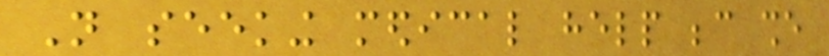Not seeking medical help because she
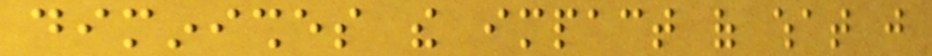diminishes the impact of what just
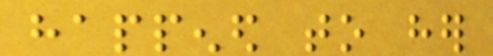happened to her
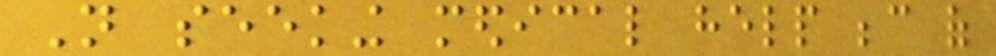Not seeking medical help because of
